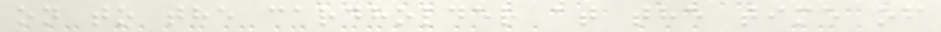on to the cardholder at the time of
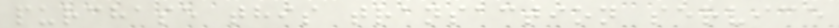purchase this transaction service
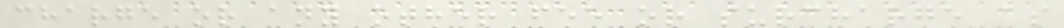charge or any other fee or surcharge as
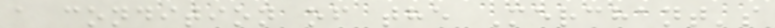a condition of the Merchant's
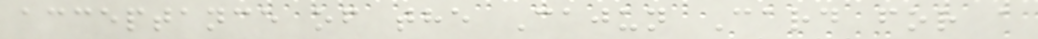acceptance of the Cajun Card for a
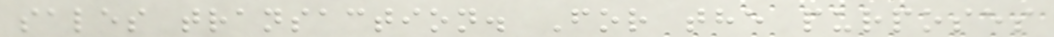sales transaction. For the purposes
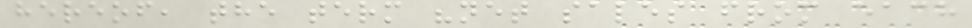hereof, the term "net sales from each
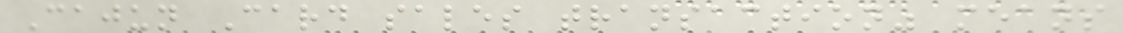Cajun Card sales transaction" means
